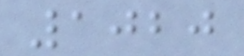1020
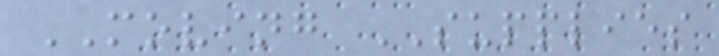MOVING SUPPLIES
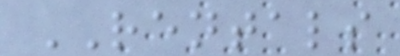RENTALS
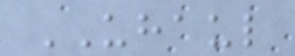UHAUL
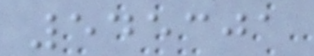545301
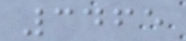3465
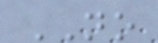NO
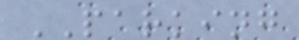PARKING
